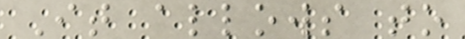It allows to
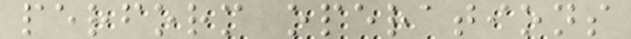perform operations
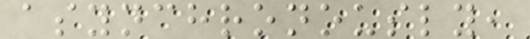asynchronously,
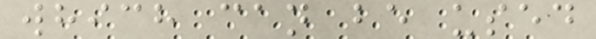which can be used
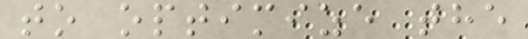to optimize the
